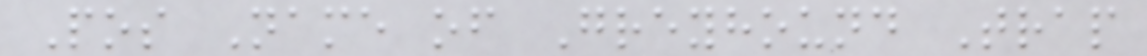Pos Name of Greyhound Trap
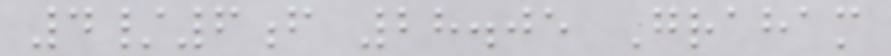4/6f 28.05 Graham
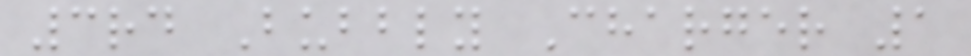3rd Bubbly Charger 1
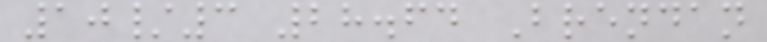10/3 28.64 Brendan
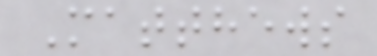Matthews
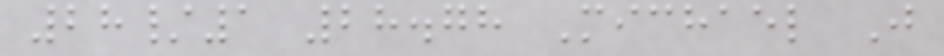28/1 28.78 Michael J
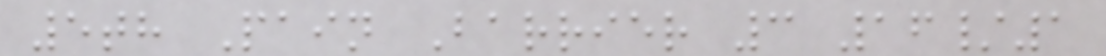5th Pain Barrier 3 16/1
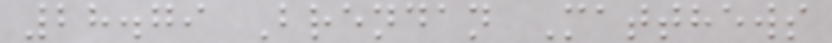28.79 Brendan Matthews
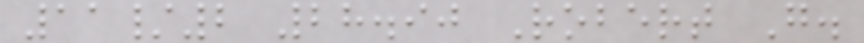11/2 28.90 Robert G.
